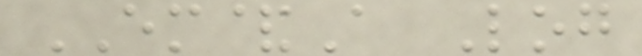EM&A Log
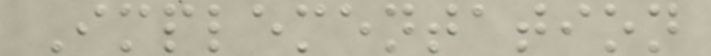Implementation
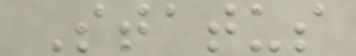Status
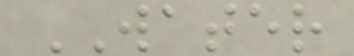WATER
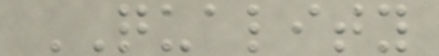QUALITY
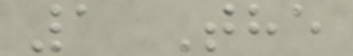1 The
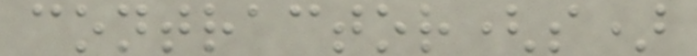contractor(s)
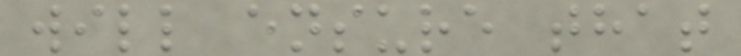will ensure that
